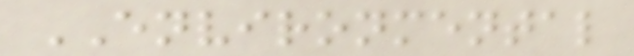ENVIRONMENTAL
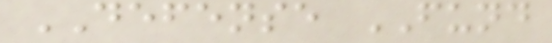DEFENSE FUND
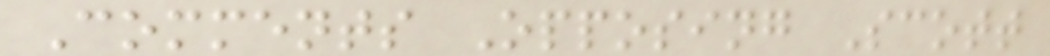Comments Opposing Scott
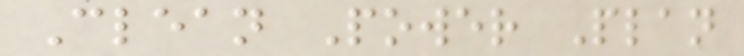Clean Power Plan
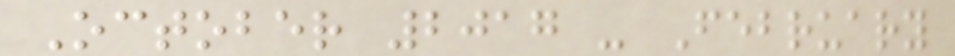October 2017 - February
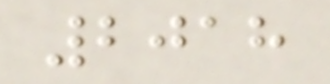2018
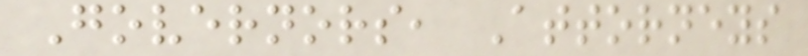Governors, Attorneys
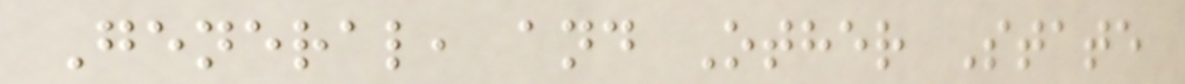General, and Other State
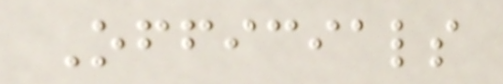Officials
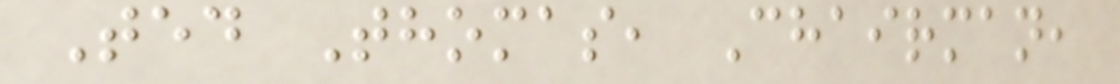Ted Thomas, Chairman,
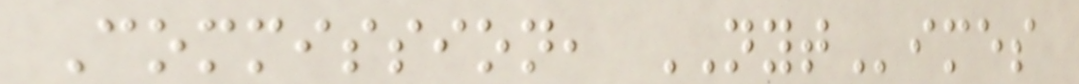Commission, NYTimes
